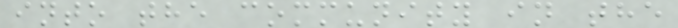into the community in the
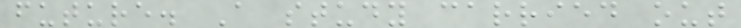future. A study carried out
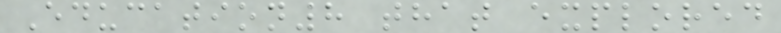Education8 that explored
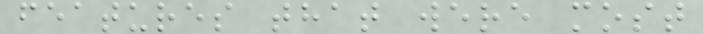features that were most
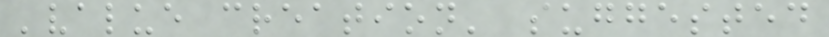'value creation' suggested
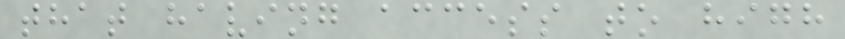that having access to high
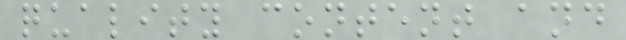quality content and
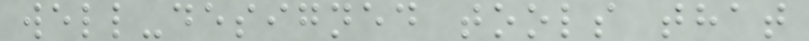well-designed tools that
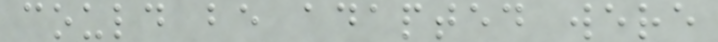could be adapted were
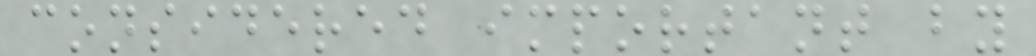considered important by
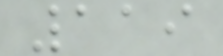119
